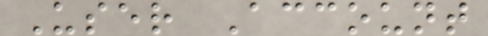User Account
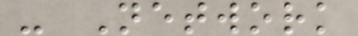- Network
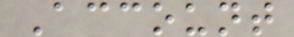Account
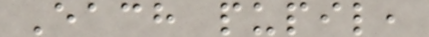Each pupil,
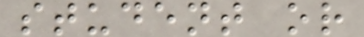student or
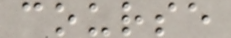course
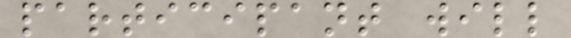participant will
